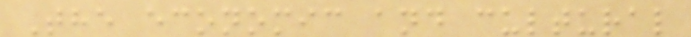The economic and cultural
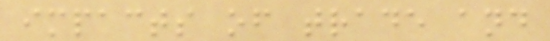impacts of trade and
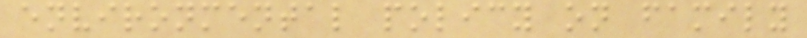environmental policy on family
